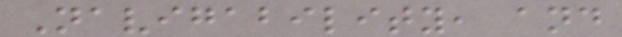Navigability, and
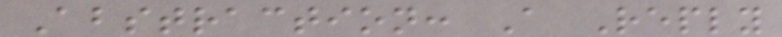Abstraction: A Reply
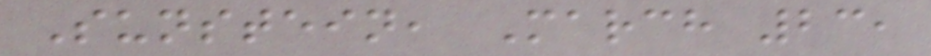Sunstein, March 23,
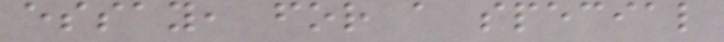essay, for a special
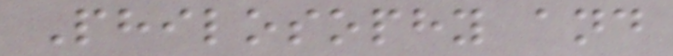Philosophy and
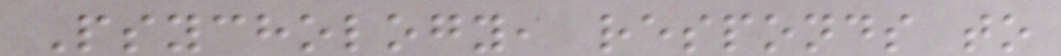Psychology, responds to
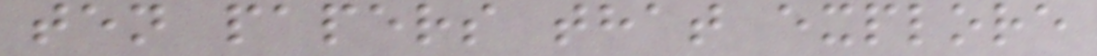ten papers that explore
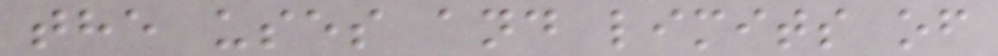the uses and limits of
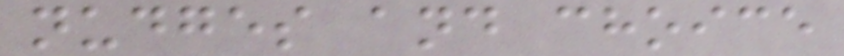nudges and choice
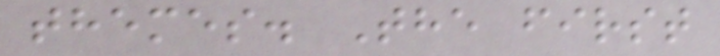themes. The first
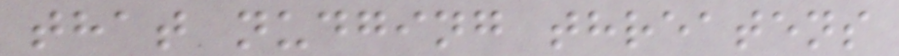that nudging threatens
